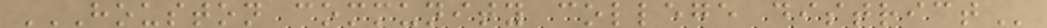HOUSTON COMMUNITY COLLEGE DISTRICT
